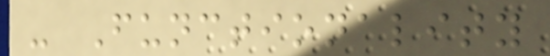- Functionality
